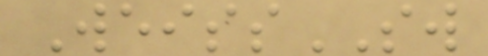WeissSW
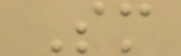Sm
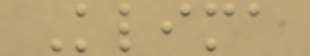Klima
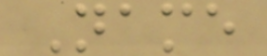Name
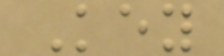Key
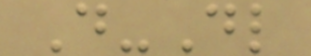D-Dl
